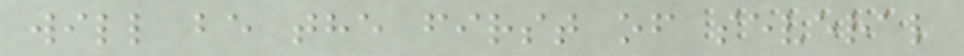will be the first of several
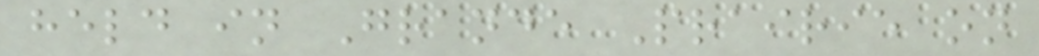held in Grande Prairie on
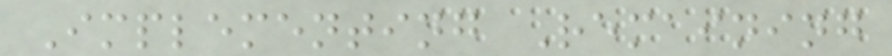Implementing Remaining
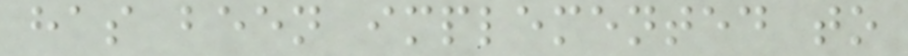has been implemented to
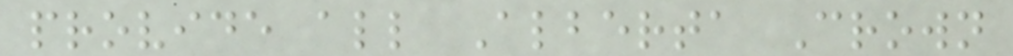provide all Alberta Crown
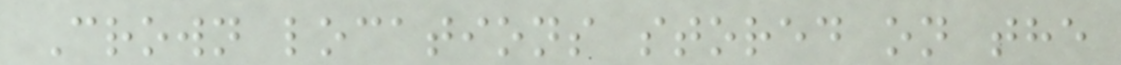Crown locations stored on the
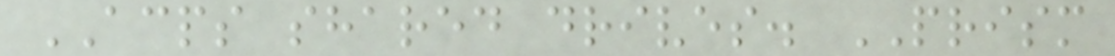ACPS shared drives. PRISM
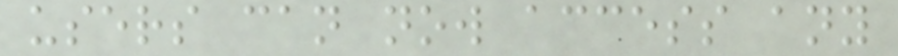users can now access any
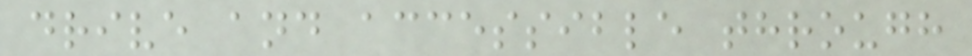drive and accessible through
